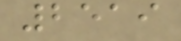2519
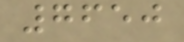7650
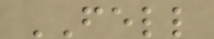FELL
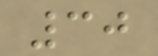30
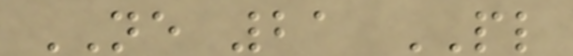NE 21 PL
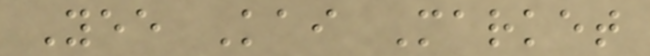Yee Kai Market
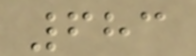683
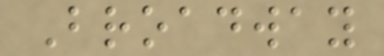Broadway
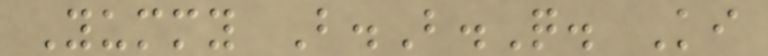Yummy B.B.Q. Ki
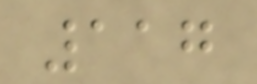117
